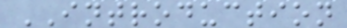INTRODUCTION
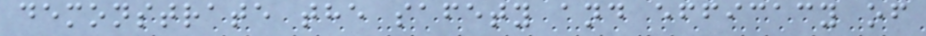demonstrate the safety and efficacy of
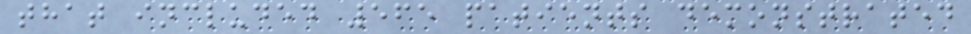that included 565 patients demonstrated
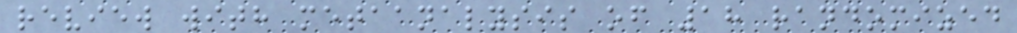review with metaanalysis of 18 randomized
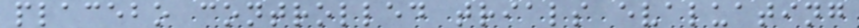placebo controlled trials evaluating
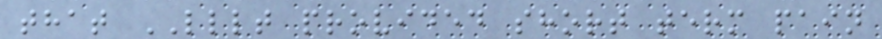that LLLT provided short term pain
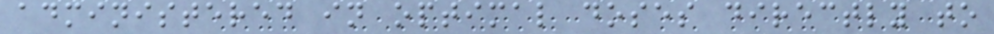administered in optimal doses directly to
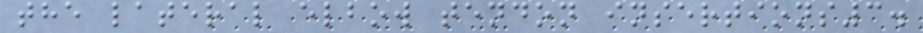the lateral elbow tendon insertions3.
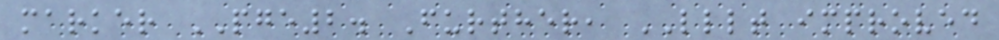marker PGE2. Further, LLLT improved
